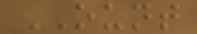OUNT
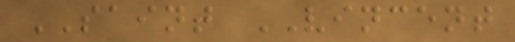SAINT VINCENT
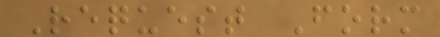Request Form
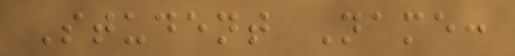Student Name:
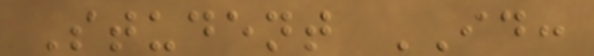Student ID:
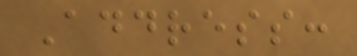Address:
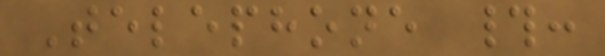Telephone #:
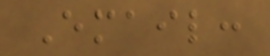Email:
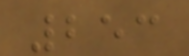253
